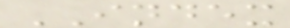INDEX
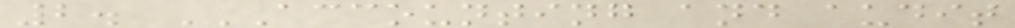2. ACCOUNTING AND AUDIT
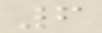6
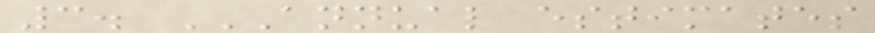3. ANNUAL ESTIMATES
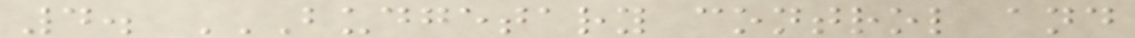4. BUDGETARY CONTROL AND
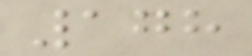178
